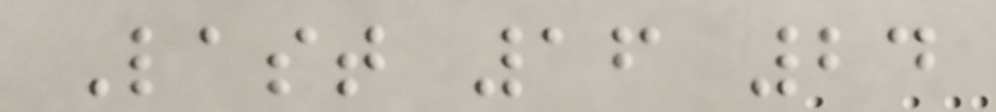Last 16 24
